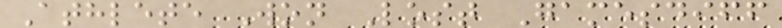Athlete Won Lost Gamesdiff
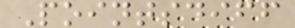Pointsdiff
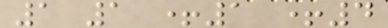1 1 +1 +4
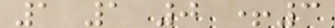1 1 0 +3
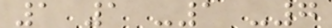1 1 -1 -7
